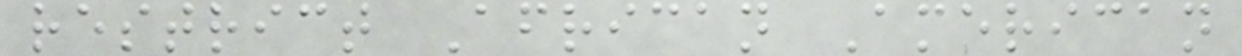restrict African American
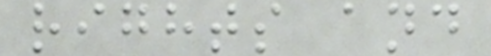rights and
